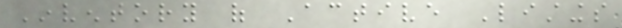Inventory of Active Listings
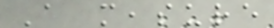A measure
